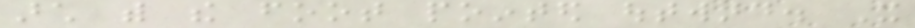arch with the foot pointed outward. It
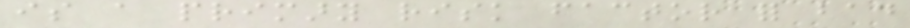is a primary risk factor for bad
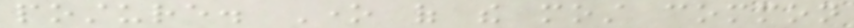posture. One of the most common
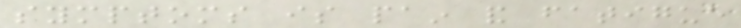symptoms is pain and fatigue
